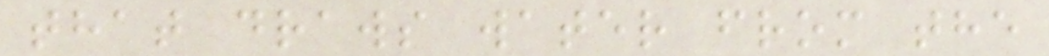that draws water from the
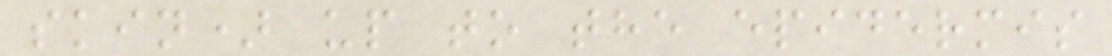skin) up to the epidermis
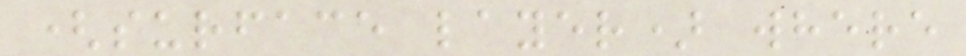(surface layer) where
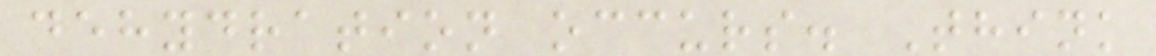dehydration occurs. Think
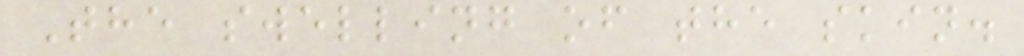The swelling of the skin.
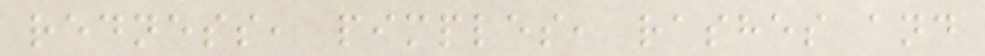redness, pimples, rashes and
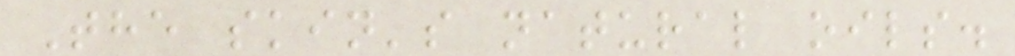The skin's natural oils.
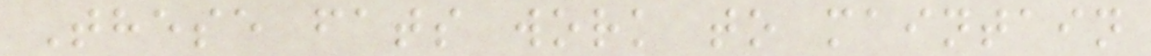These fats work to maintain
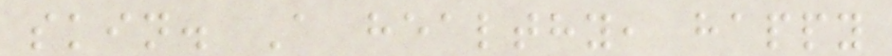skin. A healthy, happy
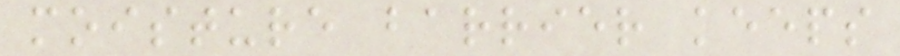moisture barrier keeps
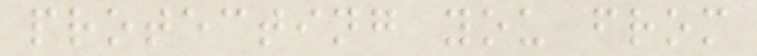protecting you from
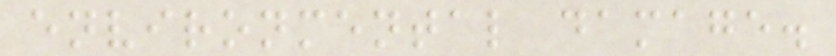environmental damage.
